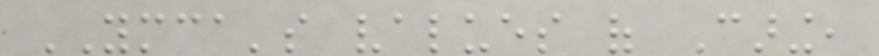YMCA's values of Caring,
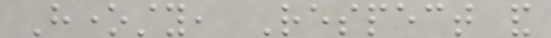Honesty, Respect and
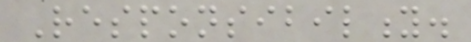Responsibility.
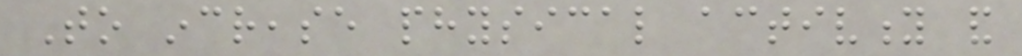To increase physical activity and
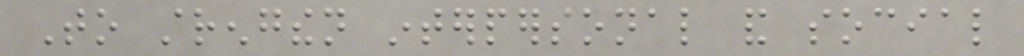To strengthen interpersonal and social
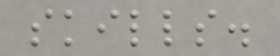skills.
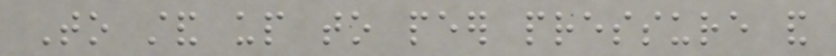To stand up to peer pressure and
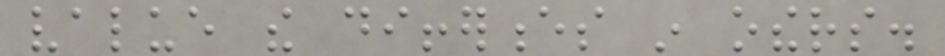value the differences in others.
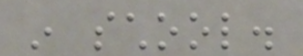in school.
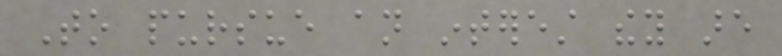To pursue an interest they are
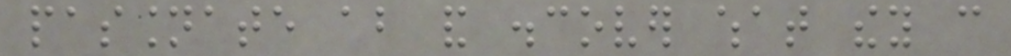passionate about and discover what they can
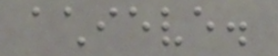achieve.
